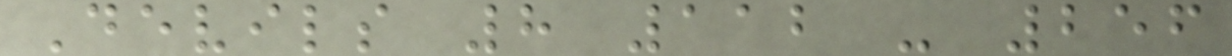Devils 8 112 - 256
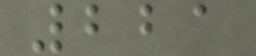221
